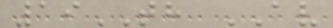19TH AV
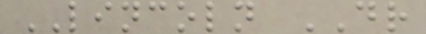LINCOLN DR
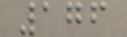176
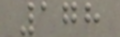178
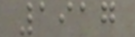1917
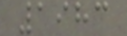1983
